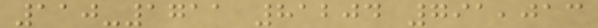110-1711 81204 791,013
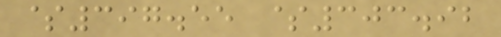$397.55 $303.92
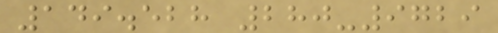149.528 280-9729
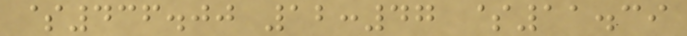$436.00 12:47 $11.39
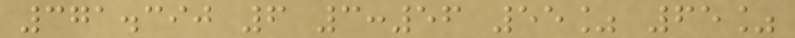371.390 6 3:56 55% 65%
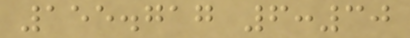155.717 6:30
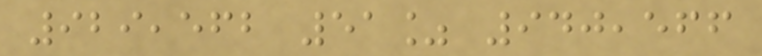929,562 51% 940,566
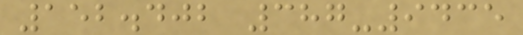152.402 387-9435
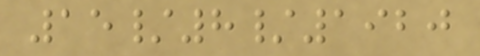15/8/1920
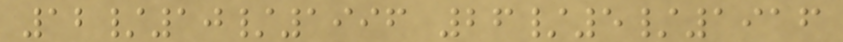12/10/1996 26/5/1916
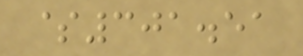$301.51
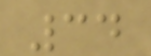34
